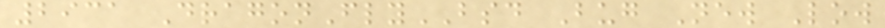2931 DragonFlyBSD Bug New Low
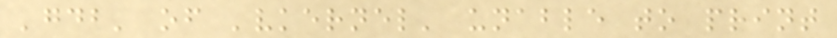'gdb' of 'vkernel' unable to print
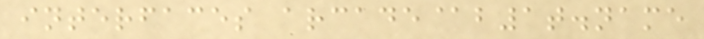interfaces arcade@b1t.name
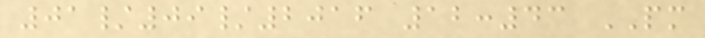01/09/2016 12:43 PM
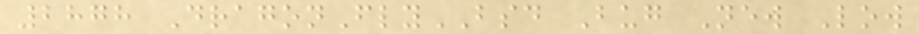2878 DragonFlyBSD Bug New Low
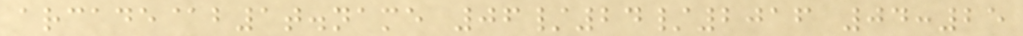arcade@b1t.name 06/24/2016 04:25
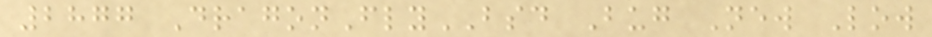2877 DragonFlyBSD Bug New Low
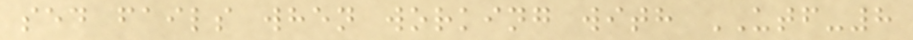sed fails when working with UTF-8
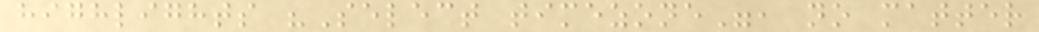highlights "Select timezone", no matter
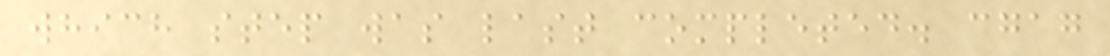which step was last completed. cgag
